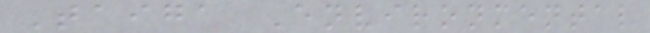Taiga Environmental
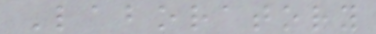Laboratory
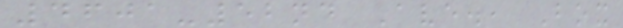4601-52nd Ave., Box
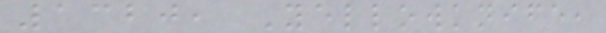1320, Yellowknife,
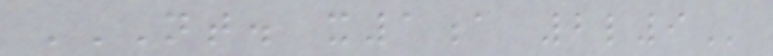NT. X1A 2L9
